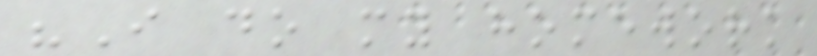"I do my homework
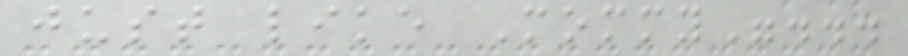just like Mommy"...
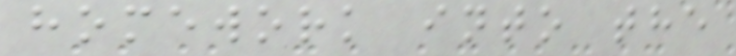homework into the
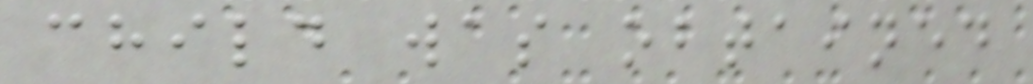child was obtained
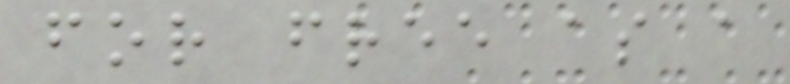for free as a
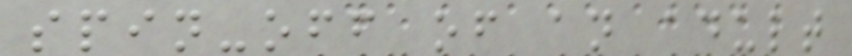spin-off of an adult
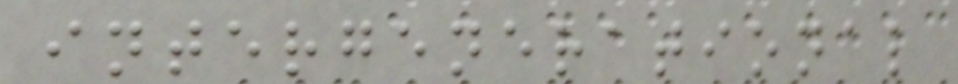intergenerational
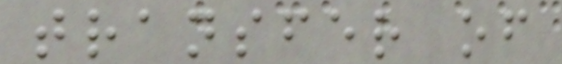transfer of
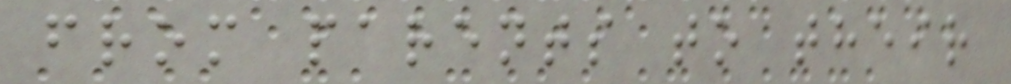from parents to their
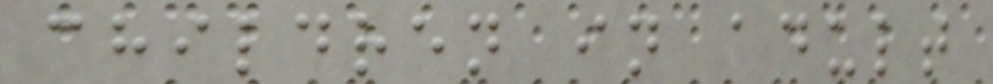children in adult
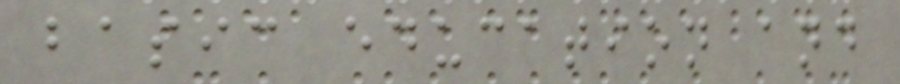basic education and
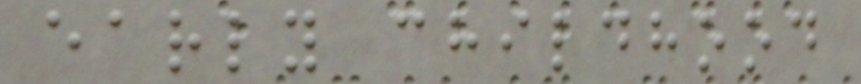early childhood
